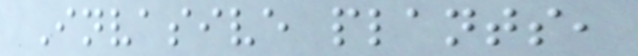Invasive plants,
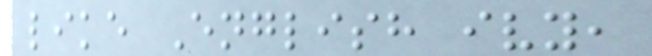like English ivy,
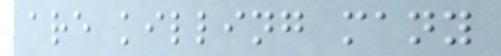are killing many
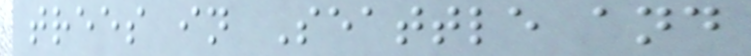trees in Seattle and
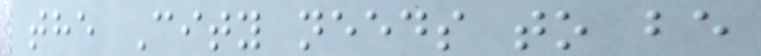the City needs to be
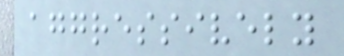aggressively
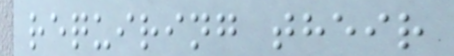requiring their
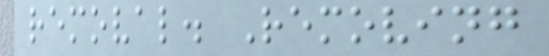removal. Removing
